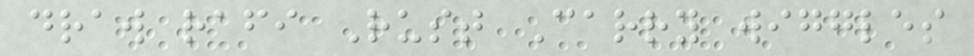draw rafi Rust Carry wiggles
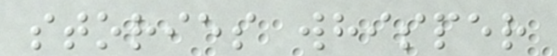stories whisper
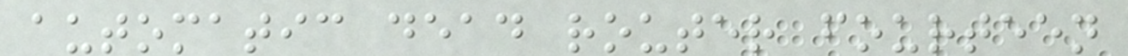automatic dead router fourteen
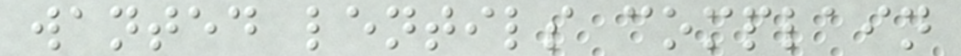wanted lentils complain
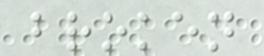broken
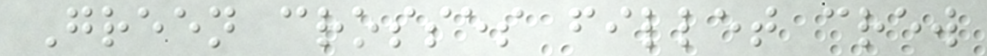Green crosses fillet crew
